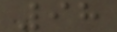98
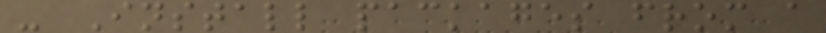- Install packages from a
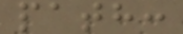path:
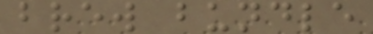brew bundle
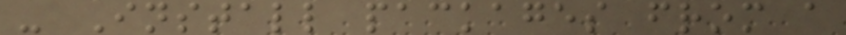- Install packages from a
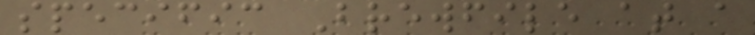specific Brewfile at a
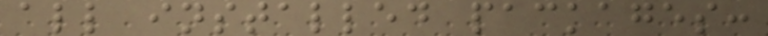all installed packages:
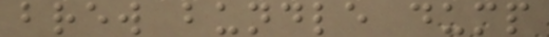brew bundle dump
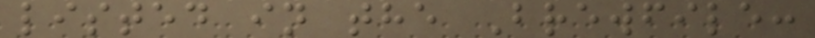listed in the Brewfile:
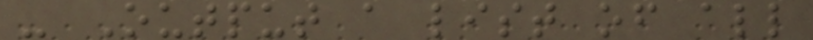- Output a list of all
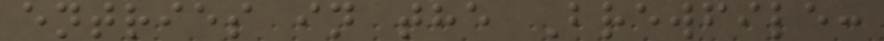entries in the Brewfile:
